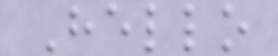Hello
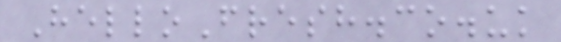HelloFresh.co.uk
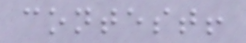contest!
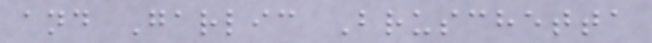and Garlic Bruschetta
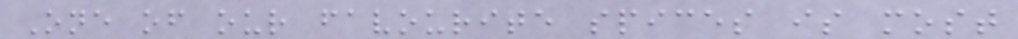One of our favourite spices is most
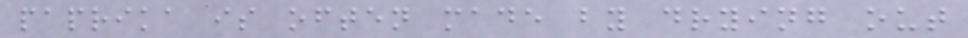paprika is often made by drying out
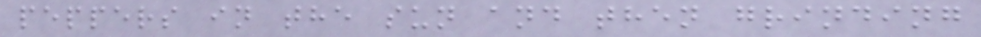peppers in the sun and then grinding
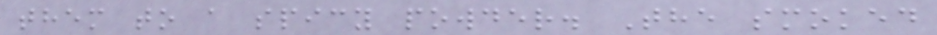them to a spicy powder. The smoked
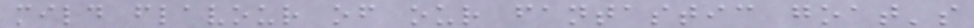mild flavour of our fantastic goat's
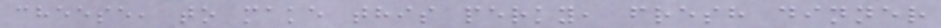cheese, to make this perky, fresh dinner
